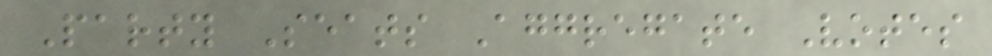Party Seats Aggregate Votes
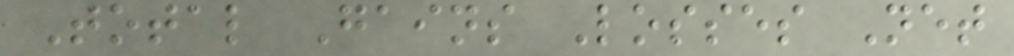Total Gains Losses Net
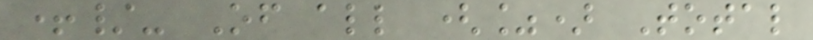+/- Of all (%) Total
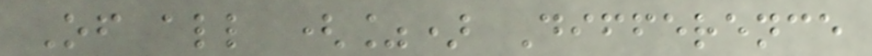Of all (%) Difference
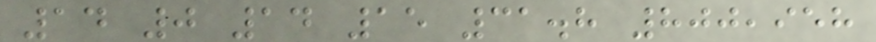14 0 14 15 31.8 800,958
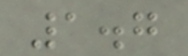1.7
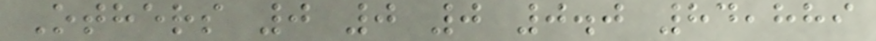Others 0 0 0 0.0 84,889
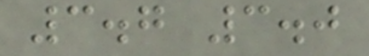3.7 3.0
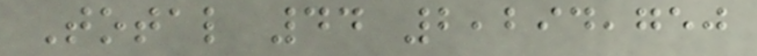Total 44 2,294,750
